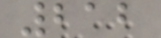212
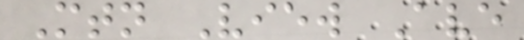Mtn View Ave
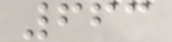663
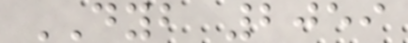DYB 2059
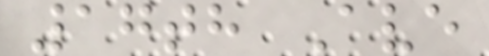17th Ave
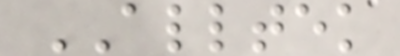ALLTEK
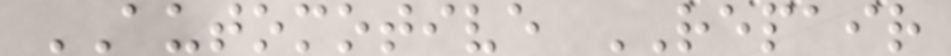AUTOMOTIVE REPAIR
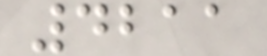4211
